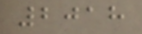2018
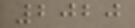2020
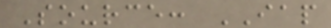Source: IAP
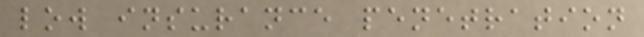low insurance penetration
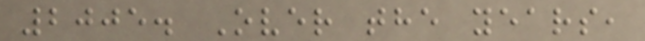2005. Over the years,
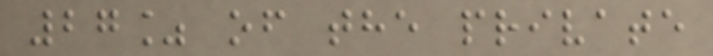27% of the private
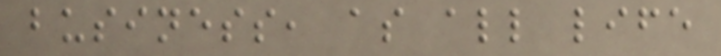business, as all life
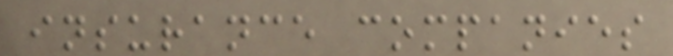insurance companies
